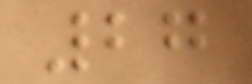27
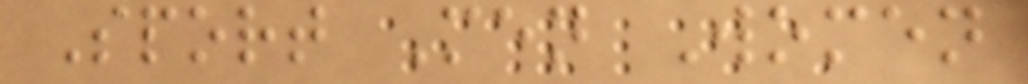Sport Men Women
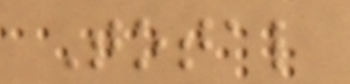Total
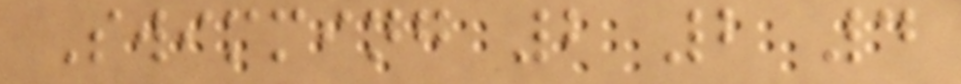Swimming 2 2 4
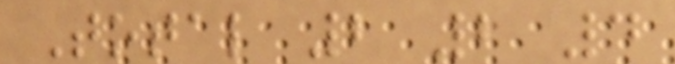Total 2 2 4
